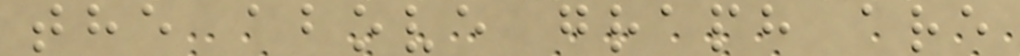the above graph are
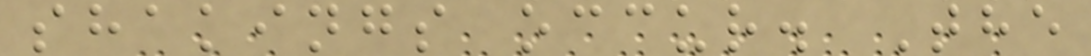shakings occur. The
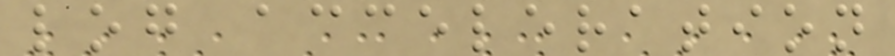log acceleration
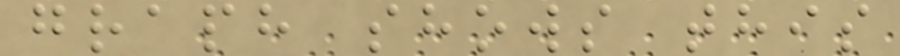graph shows this
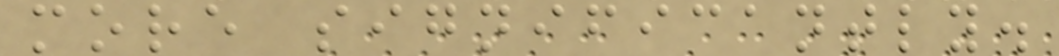more significantly.
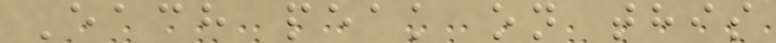Each peak on this
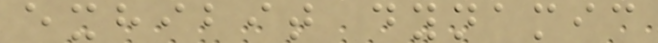exhibit dynamic
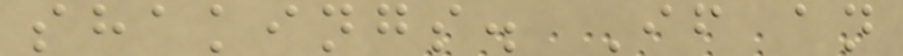shakings. If an
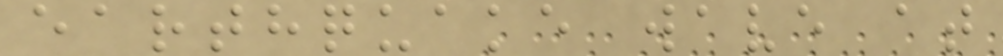earthquake wave at
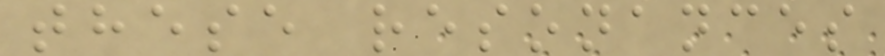these resonances
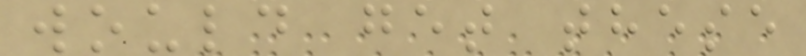would get these
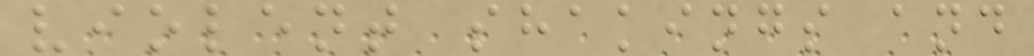violent shakings and
